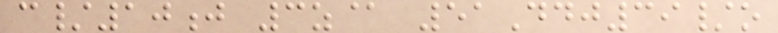c/10j 3z@ 51Ddj39/o
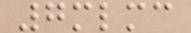7mlmc
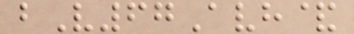bV67Avh&
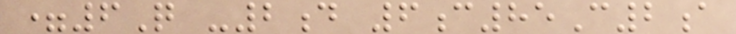=6Q -2d 6c85C2a
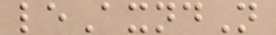leAxndN
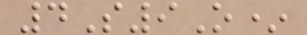4S9O*
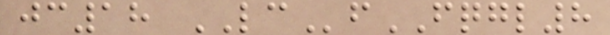jc18 LCfFQGL8
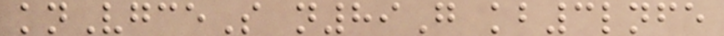knVgceS n89G kb3lnfe
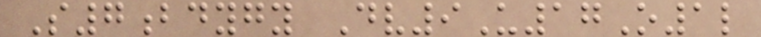S7bdygy Dv9U17O1l
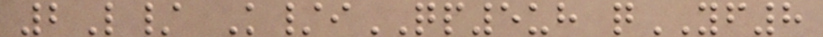2L/ K/iQP5uh qYF8
